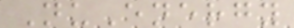NuEnergy
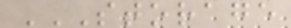STORAGE
